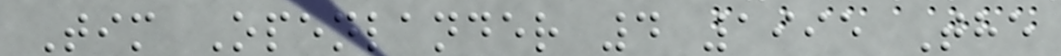Tim Openlander 4 1995 The
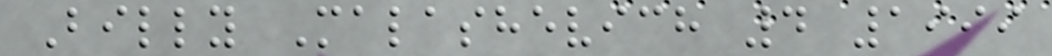Billy Malashevich 4 1999
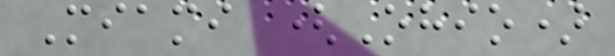Miami (Ohio)
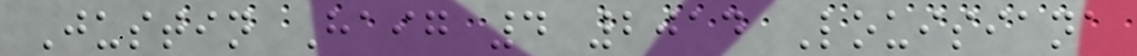Justin Haig 4 2014 Louisiana
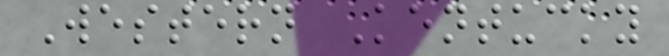Western Kentucky
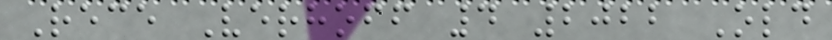Rece Verhoff 4 2022 Old
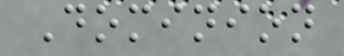Dominion
